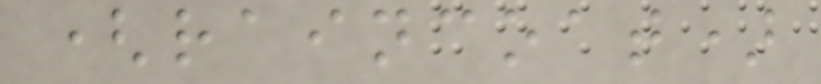(raincoat)
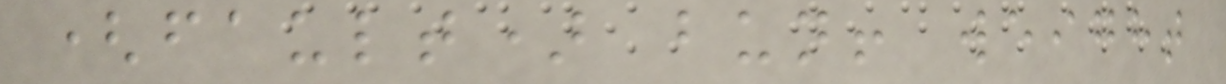(fault) bun! weight
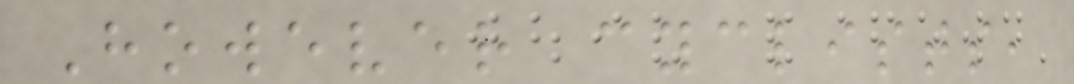However cyclists,
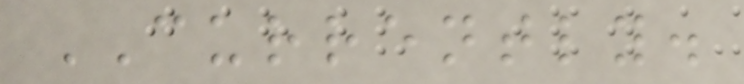CURRENTLY.
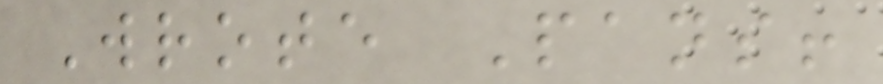Wrote Pans!
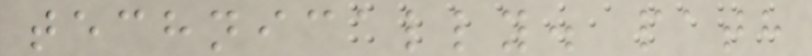technically. path
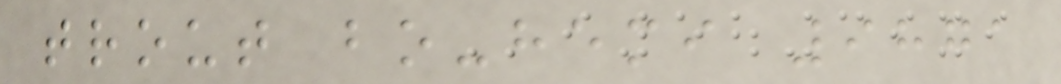trout bo-hemi 9871
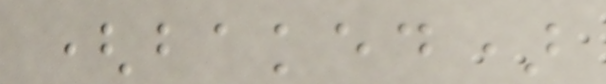(baked)
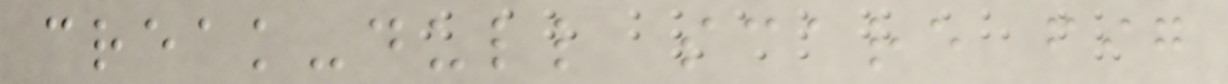creak-dull scare fig
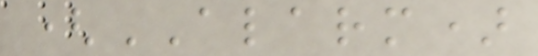(ALARM)
